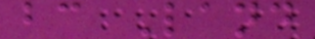bc Land
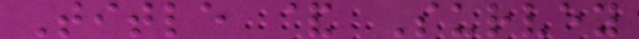Title & Survey
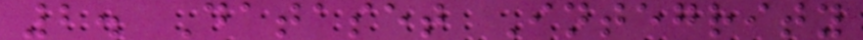2. Dataset Integrity
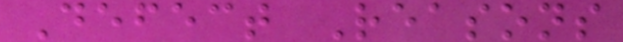Defect Reasons
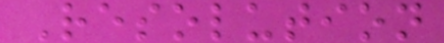Resolution
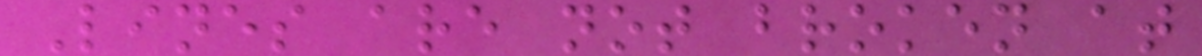Lines are not broken at
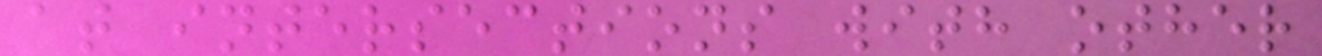at intersections with other
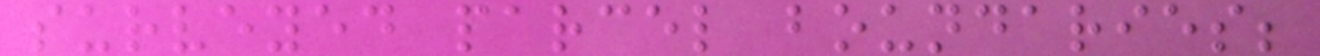surveyed parcel boundaries;
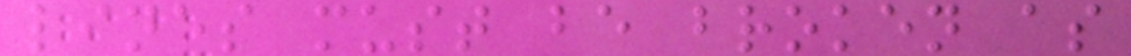lines must be broken as
